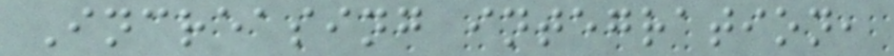Increasing integration,
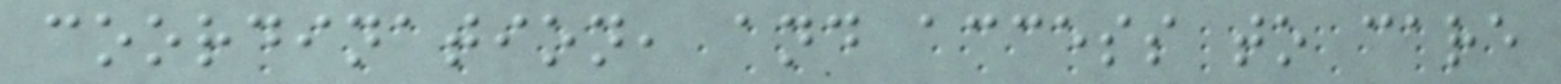coordination, and access to care
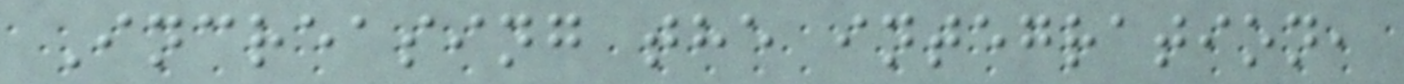Increasing the integration,
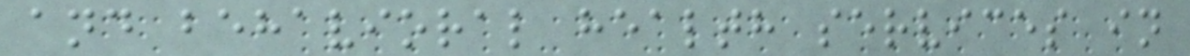and behavioral health services in
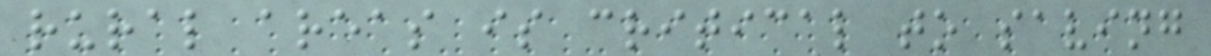rural areas is critical to saving
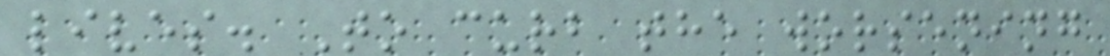lives. To curb the worsening
